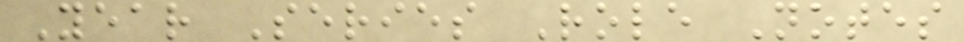Year Series Role Notes
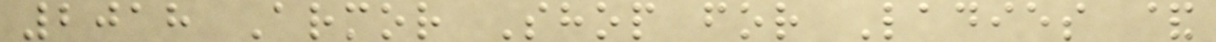2018 Armor Shop for Ladies &
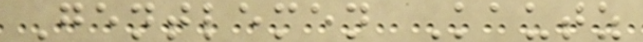Gentlemen Kautz
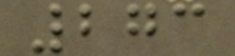273
